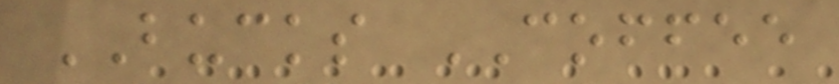BUCKS COFFEE
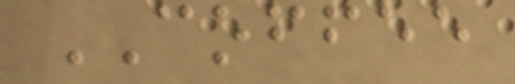COFFEE
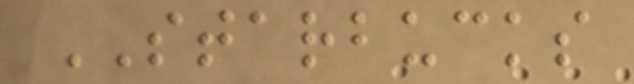STARBUCKS
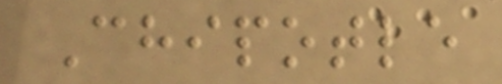Chipotle
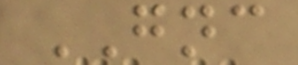GNC
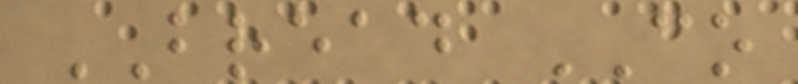BREAD CO
